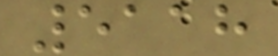5118
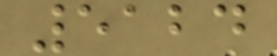5124
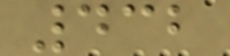432
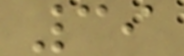39
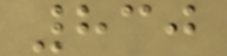830
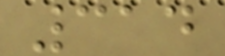314
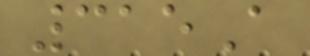315A
